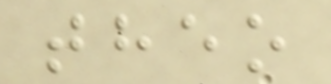theo
